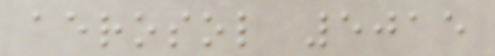aerosol 5015
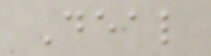Deal
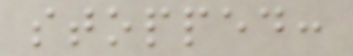stopped:
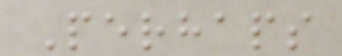Perhaps
